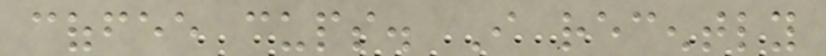coffee cups. I recently
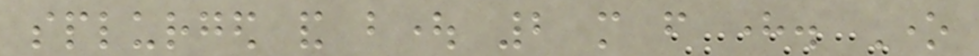splurged and bought 2 more from here. One
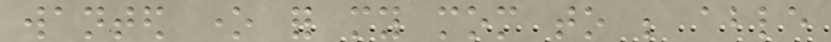wanted one for my mom to be able
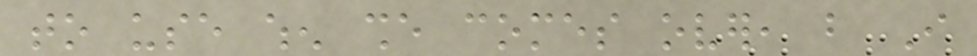to use when she comes over, but I
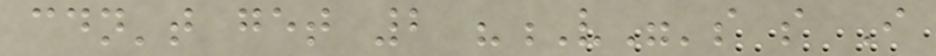couldn't get 2 "V"'s so I
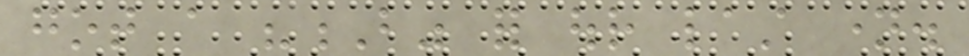got a "B" for our last name.
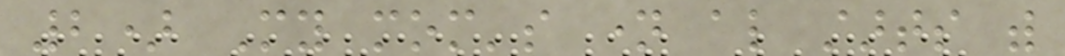2) My mom's name also starts with
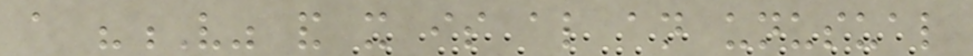a "V" and it is also an unusual
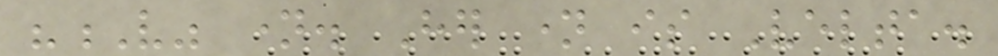"V" name. Her name is Velta.
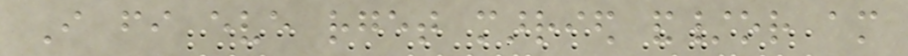I fi eve rget married and/or am
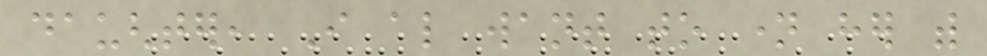daughter, I also want to name her with
